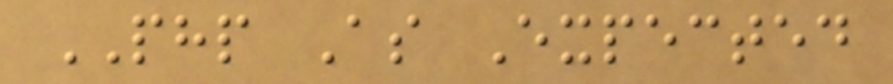PHP As Expected
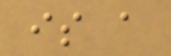is a
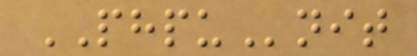PHPUnit
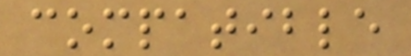compatible
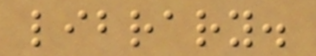library.
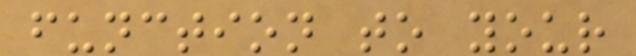function to your
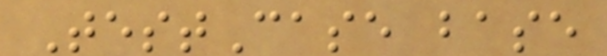TestCase base
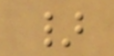}
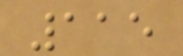115
